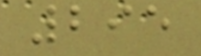295
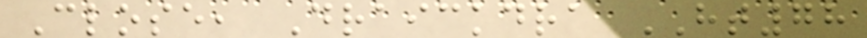Close, Draickdra HT78
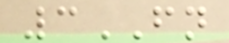3FN
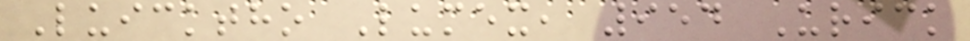Luicktho Lumex, 954 Urick
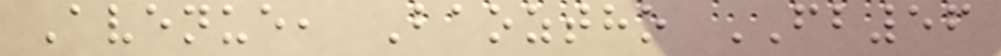Avenue, Baoztho FB56
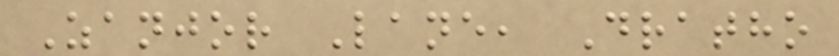Zanjor Lane, Dratho
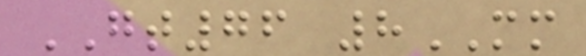GT76 8MM
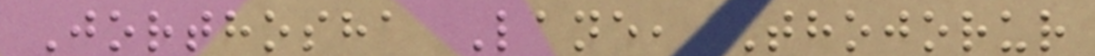Jorthosha Lane, Thojorur
